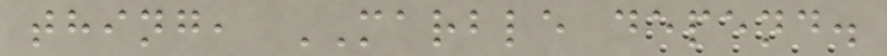thing, MARBLE depend.
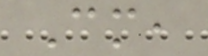Cm,
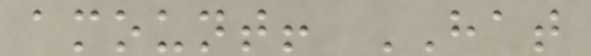amount! HAT
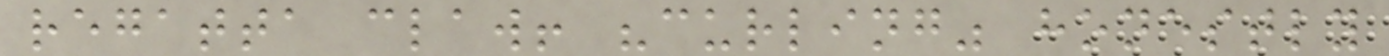regatta claw! "curling" honestly
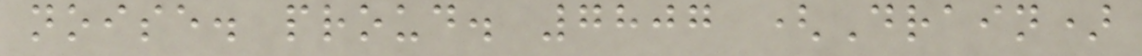noise. proud. 7807 (Drain)
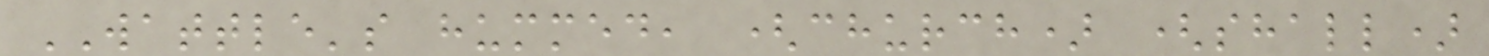WATTLE's hummed, (church) (shall)
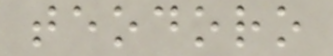teodoro
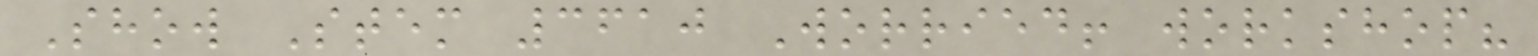Show Stem 3610 Worried! workshop?
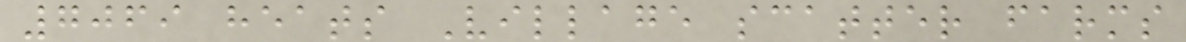7069 heats Village scatter farms
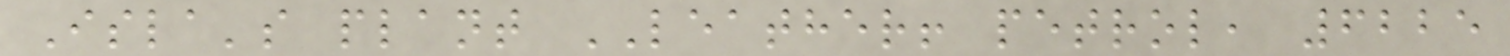Isla's plant LEATHER! petrol, 6225
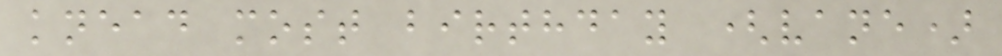knead most birthday (vane)
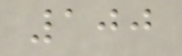100
